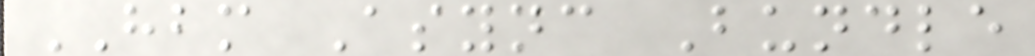HBM Async Bundle
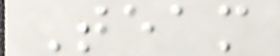Team
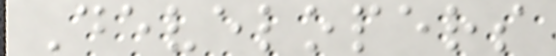Developers
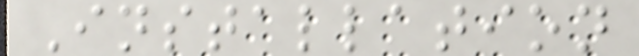Installation
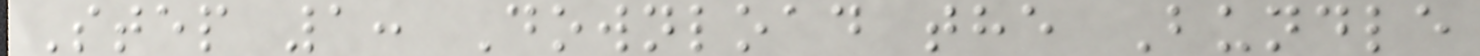Step 1: Download the Bundle
